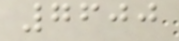7600
